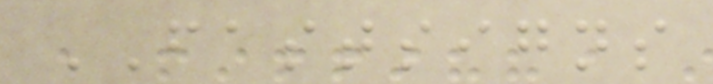FASTSIGNS
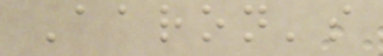Aaron's
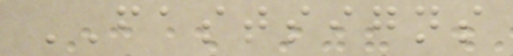FASTSIGNS
